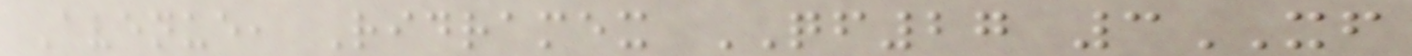Avenue, Ridramex QF27 3XF
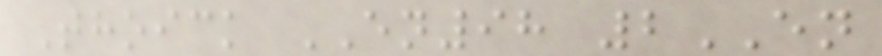Thoick EN98 2EN
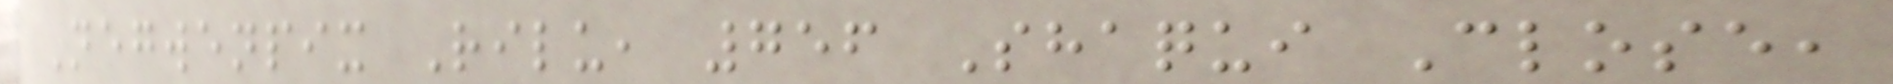Negwenpix Rilu, 756 Shaqui Close,
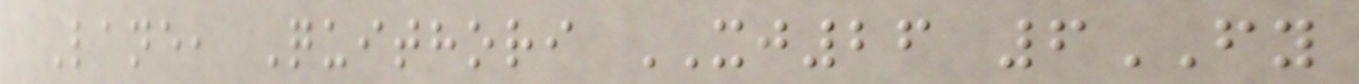Lane, Quithori XJ26 6FY
